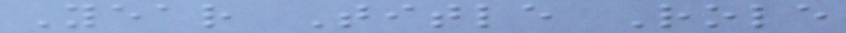Year Title Role
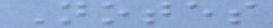Notes
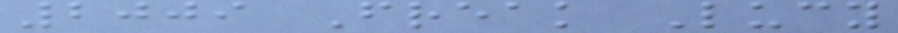2009 Freak Lucy
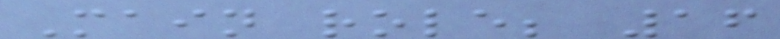Main role; 16
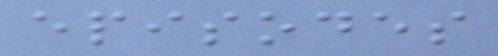episodes
